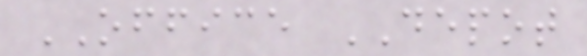OFFICE DEPOT
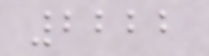2222
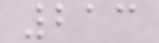213
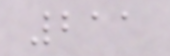211
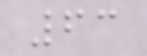63
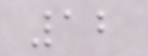12
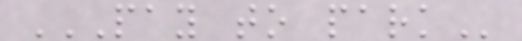PAY TO PARK
